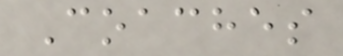Coaches
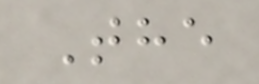The
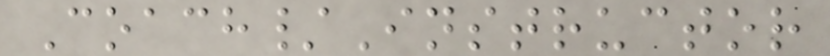Coach/Instructor
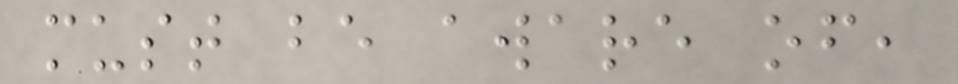must be aware of,
